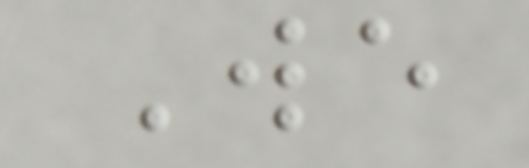We
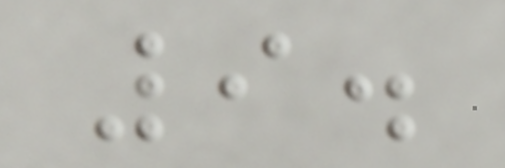9.
